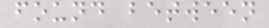found between
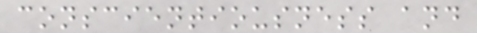conscientiousness and
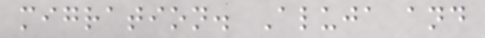migration. Aluja and
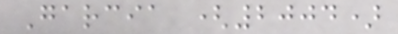Garcia (2004)
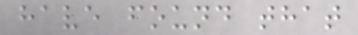have found that
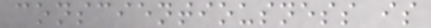conscientiousness is
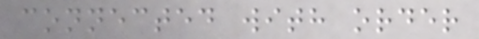connected with order
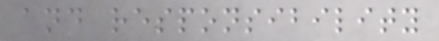and responsibility
